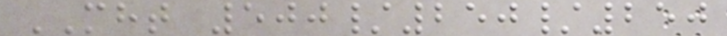MHT 500/250/250
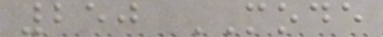250 MODE
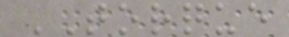TORQUE
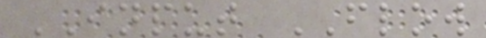INPUT FLOW
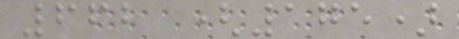662 (175)
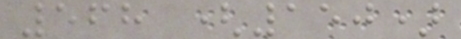568 (150)
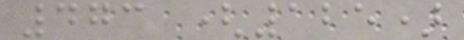473 (125)
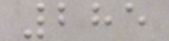285
